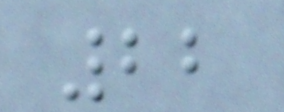22
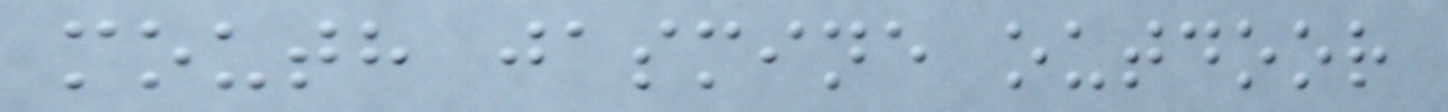mouth jasmine outdoor
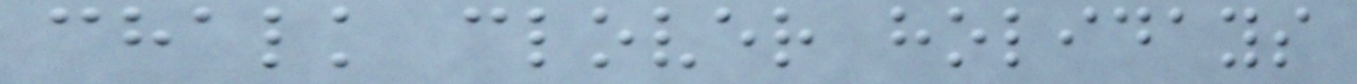chalk clover holidays
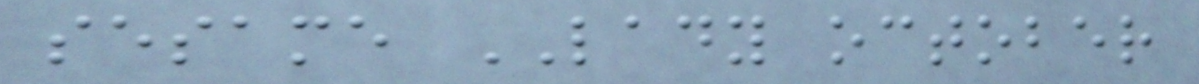sesame LADY october
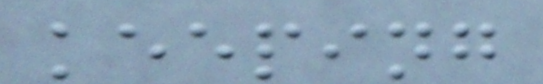keeping
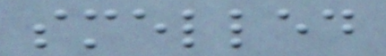smelled
